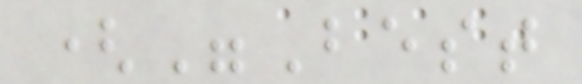("Best
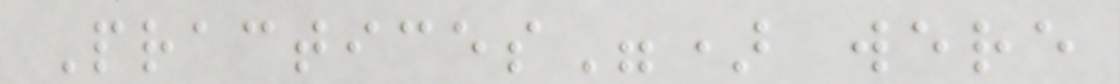Practices") were
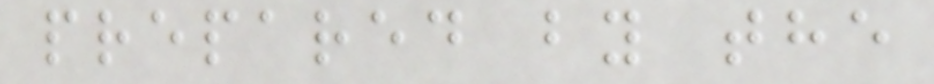prepared by the
